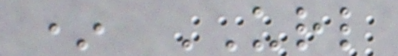* URL
